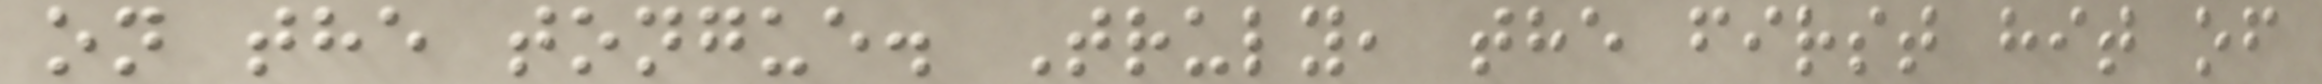on the tongue. Truly, the first hit of
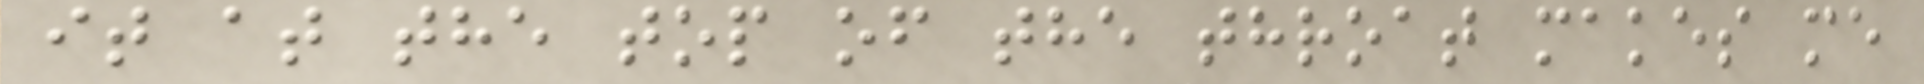it at the top of the throat makes me
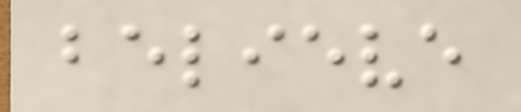believe
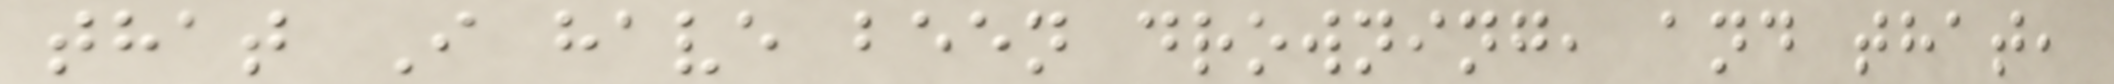that I have been drowning, and that,
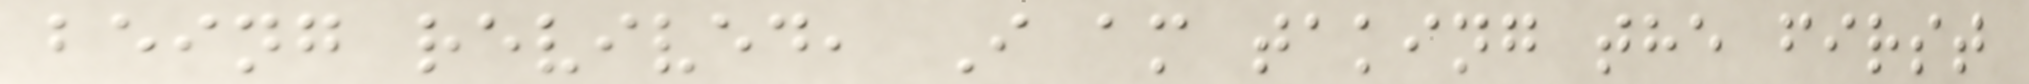being revived, I am taking the first
